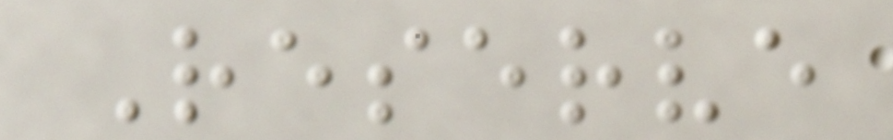Reserve
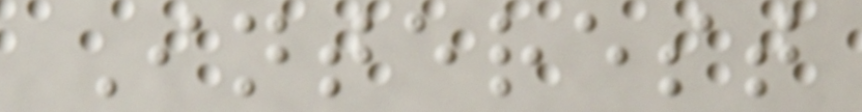Interest
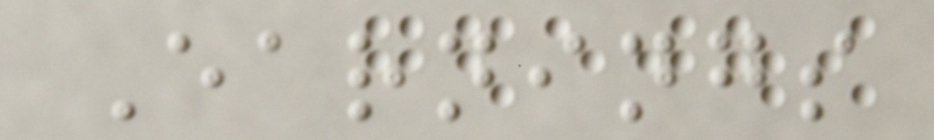Earnings
